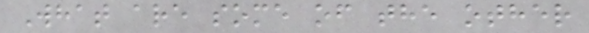What are some of the other
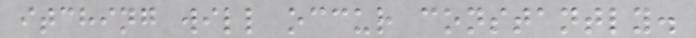itching will occur constantly.
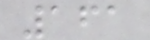161
